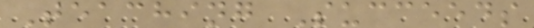Teaching Succeeds
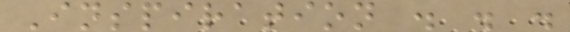Inspiration . . .
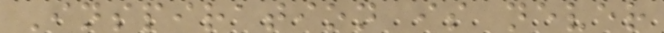Inspiration is never
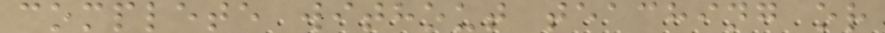complete without teaching or
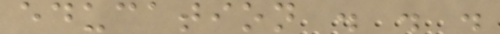education . . .
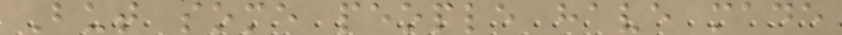But some people have made
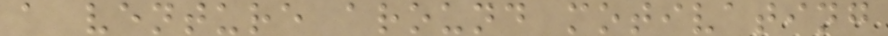a venture around motivating
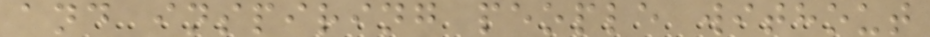and inspiring people without
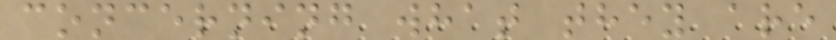concerning what they are
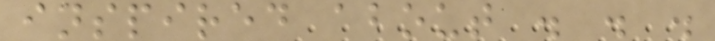inspired about . . .
